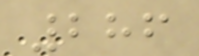286
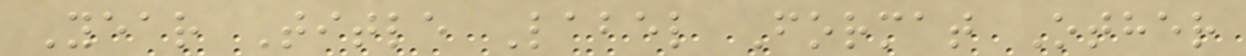Year Title Label Format Other
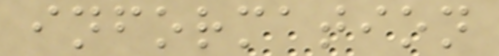information
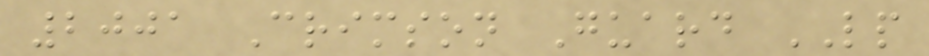2001 Crimson Guard LP
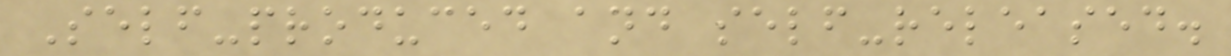Self-produced and self-released.
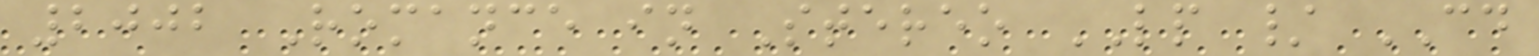2002 Romance in Stereo LP / CD
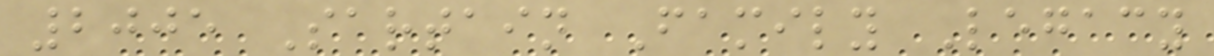2005 Sartain Family Legacy
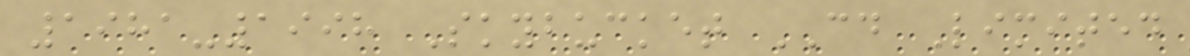1981-1998 Skybucket CD Limited
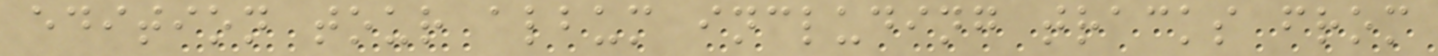edition tour album including tracks from
